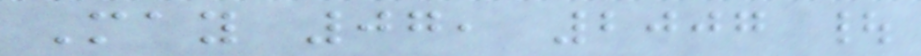May 07, 2007 |
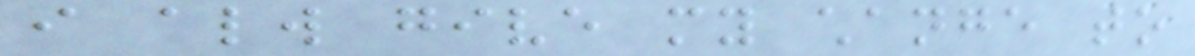i always give my change to
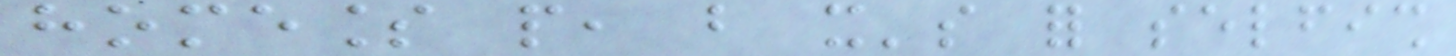homeless people, but it's for selfish
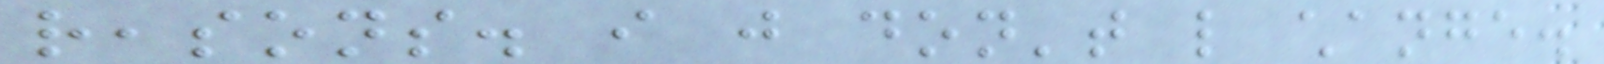reasons. i just don't like change.
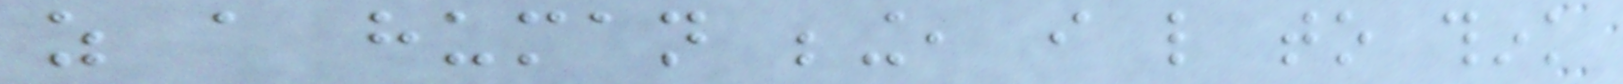as a human being, i like to think
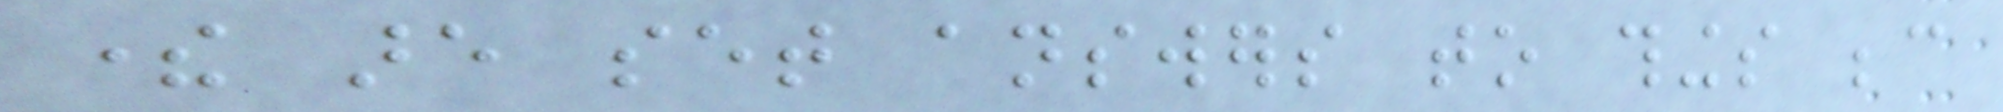there are set answers to things because
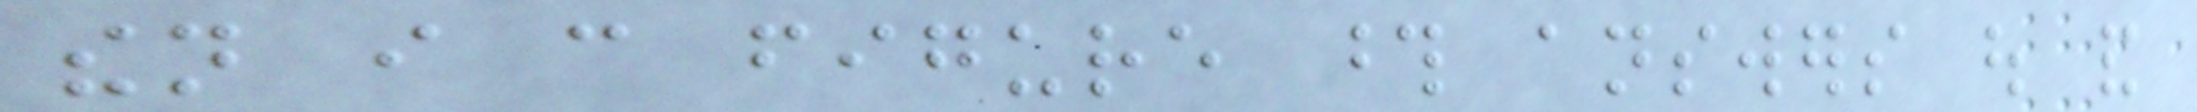then i can figure those answers out and
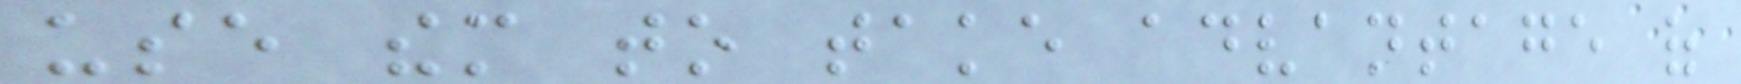use them to take advantage of
